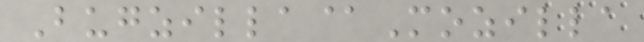Bugzilla@Mozilla
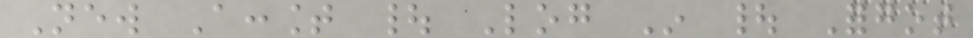New Account | Log In | Forgot
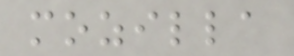mozilla
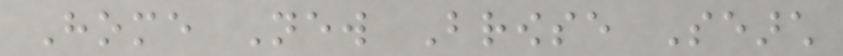Home New Browse Search
